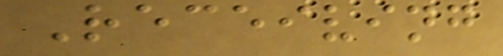Receiving
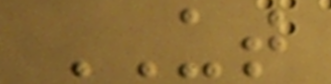UT
